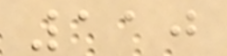110
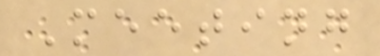Meeting
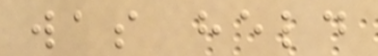was held
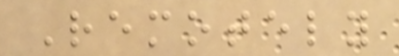Remotely
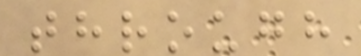through
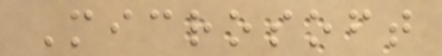Microsoft
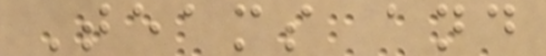Teams and
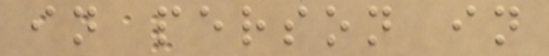in person in
